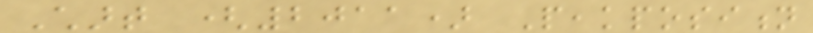Chart (2011) Peakposition
